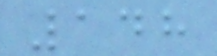148
